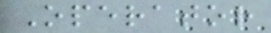Operator
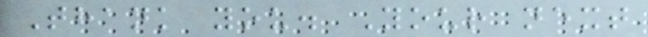Thank you. Your next
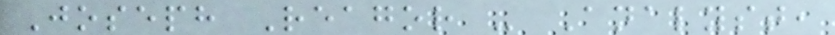Joseph Reagor - Analyst,
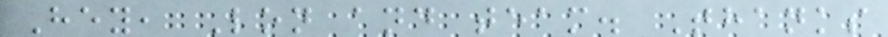Hey, Lon and team. Thanks
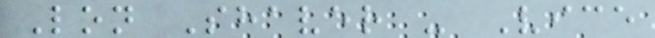Lon Shaver - Vice
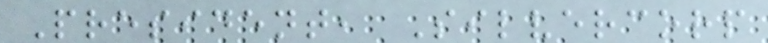President, Silvercorp
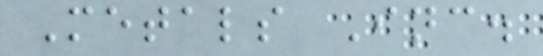Metals Inc.
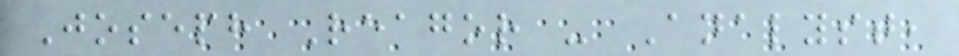Joseph Reagor - Analyst,
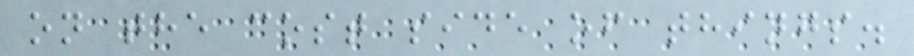on the cost side of things.
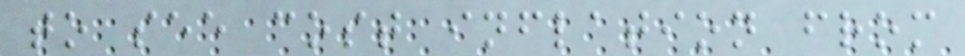to see cost inflation from
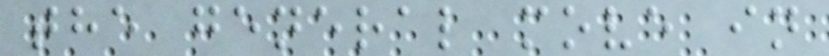the general move in
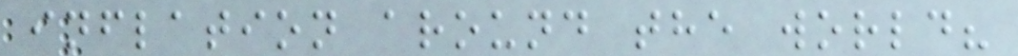inflation around the world?
